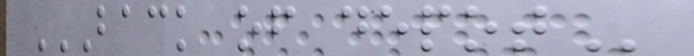BACK OF DEPOT
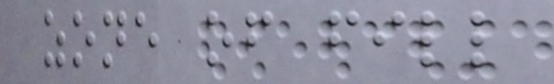zone of fill
